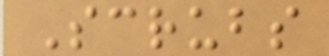Scrubs
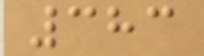383
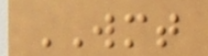WMT
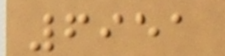6951
